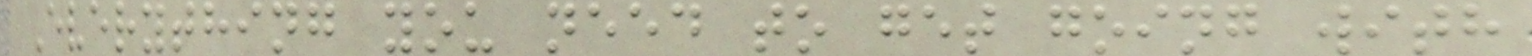Everything you need to get going with
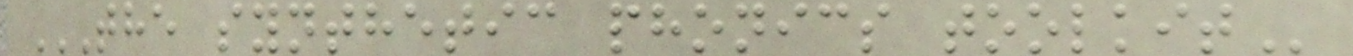THE SYNTHETIC PHONICS TOOLKIT
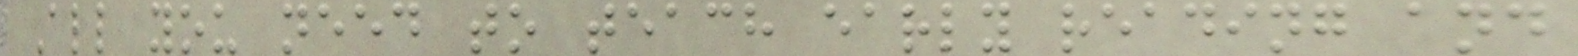All you need to teach early reading and
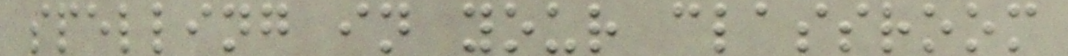spelling in your classroom
